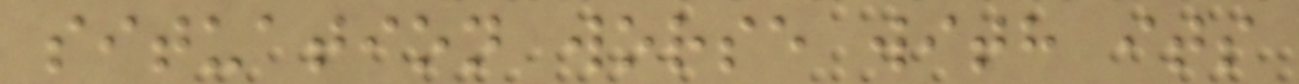situation worse with its
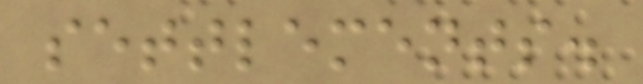settlements.
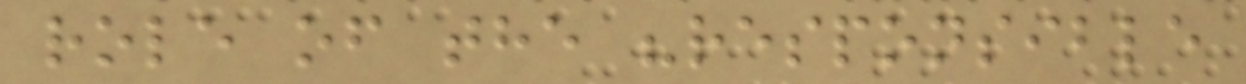role of the "responsible
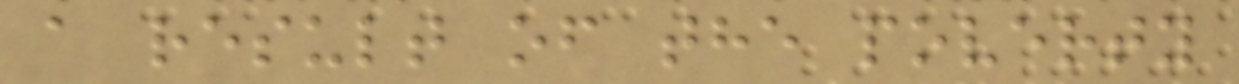a result of the poverty
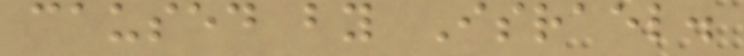caused by Israel.
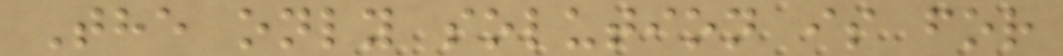The only solution is for
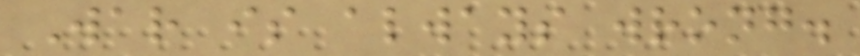War is always wrong.
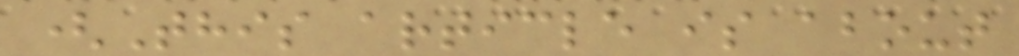(This article is about
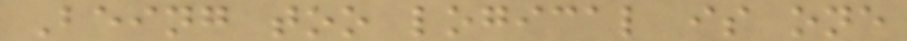Being too logical is one
